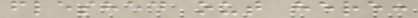fleshed out here:
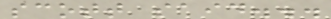scott said...
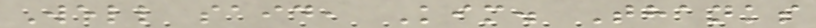Well said, Kim. Thanks
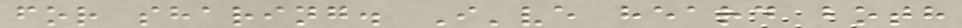for sharing. I've heard both
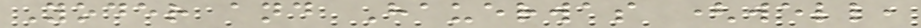Yoder and Hauerwas (well,
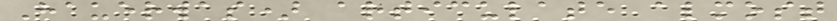Hauerwas) articulate almost
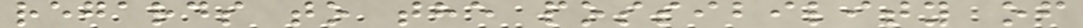regards to the possibility of
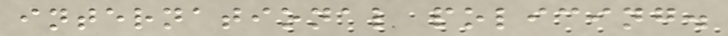international policing.
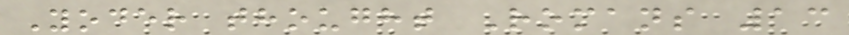Yoder thought Romans 13
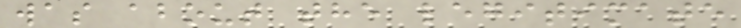was about the legitimate
